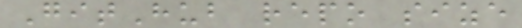GitHub repo size
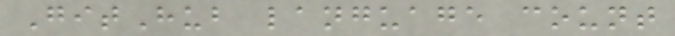GitHub language count
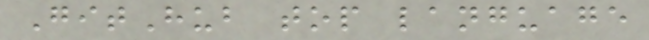GitHub top language
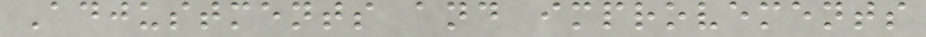Adjustments and improvements
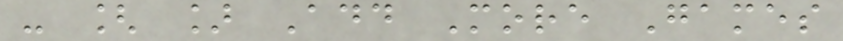- [ ] Add More Games
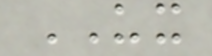UX
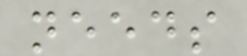needs
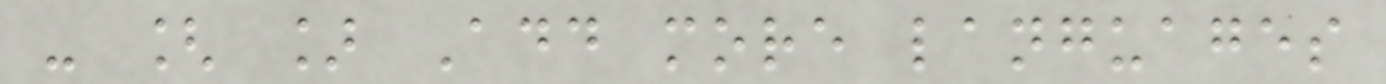- [ ] Add more languages
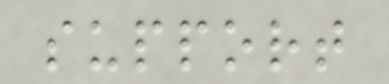support
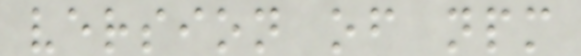version of npm
